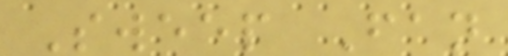Sweep Fan
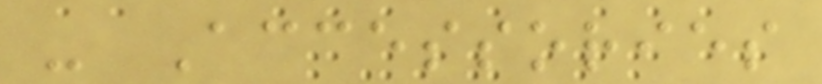- Accessories
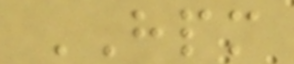HPM
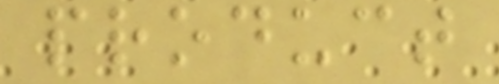product
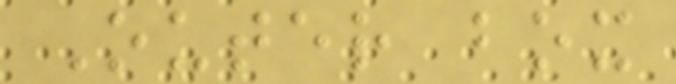Outer box
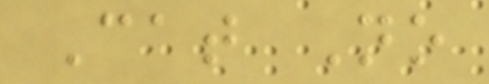Cat No
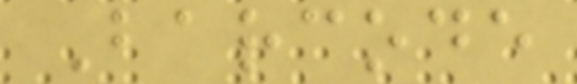Barcode
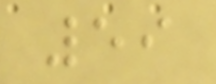59
